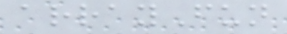arrayFun
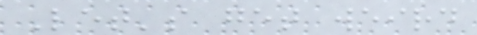Let's get weird
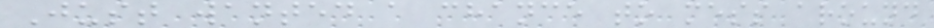Just wanted a chance to mess around
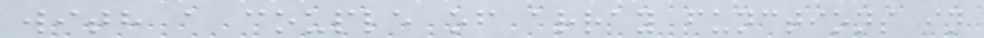with a couple of array functions in
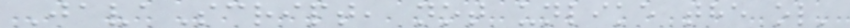JavaScript, not unlike the ol'
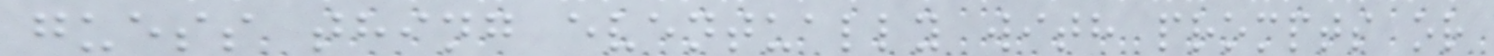guess thing eventually with prompts or
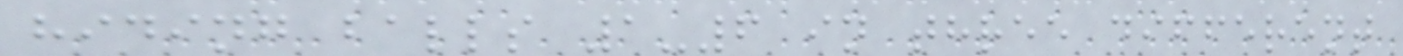hiding balls 1-6 in three different
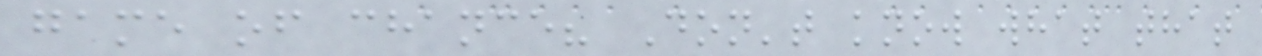game of chance? Don't know what that
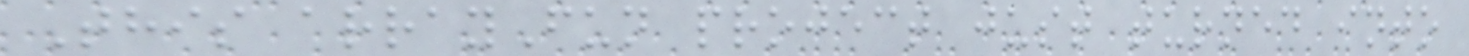This arrayFun project just turned into
